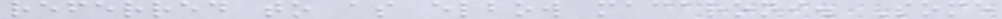referred to as elbow macaroni. Some
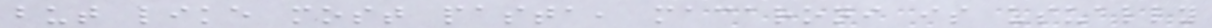but like most pasta, macaroni is usually
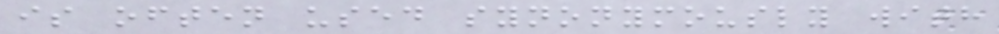is often used synonymously with
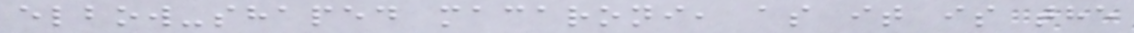elbow-shaped macaroni, as it is the
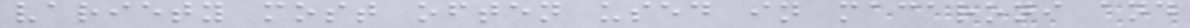variety most often used in macaroni and
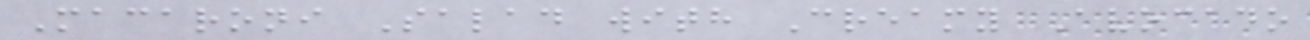Macaroni Salad with Creamy Avocado
